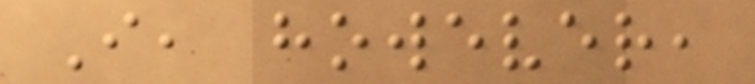I, however,
